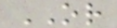OR
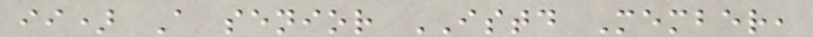ii) A senior ISTD Member,
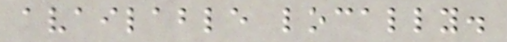available locally.
